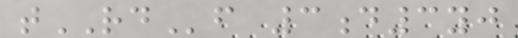tRDf 3d3yj
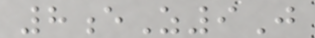8eZ9J
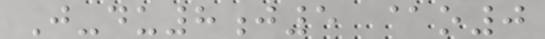J-du8j5 @o0
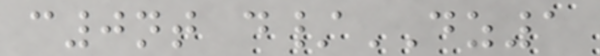c0nt d/DZ1
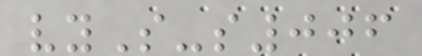vyS-s006
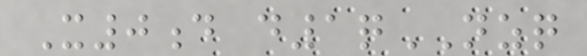X0d d1qNZQ
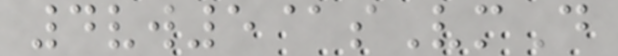4vw5@sVmD
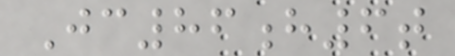Jc86h6t
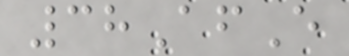38AfE
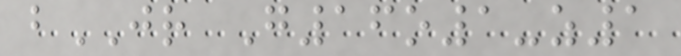bJR G16o1-z1
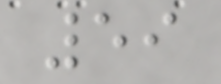59
